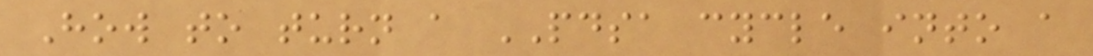How to turn a PDSA cycle into a
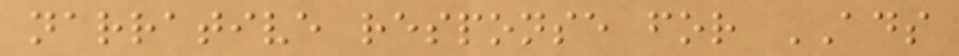narrative response for ADS
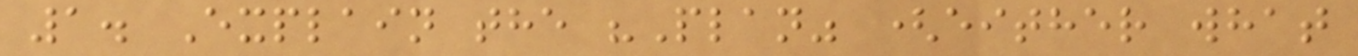1. Explain the "Plan" (either what
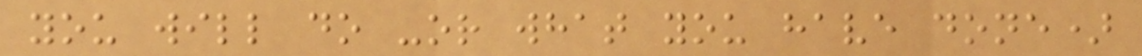you will do -or what you have done)
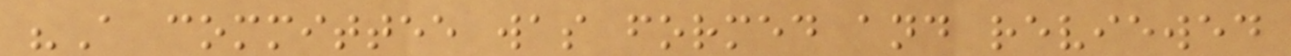"A committee was formed and reviewed
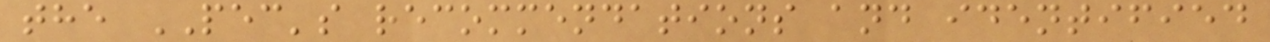the PEC's recommendations and identified
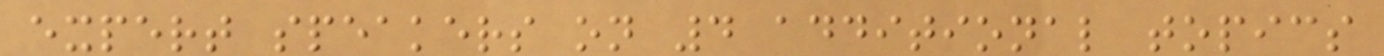expert speakers on 4 additional topics
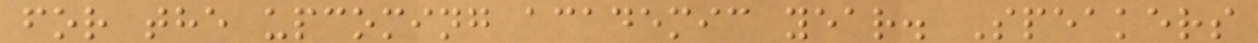for the upcoming academic year. Speakers
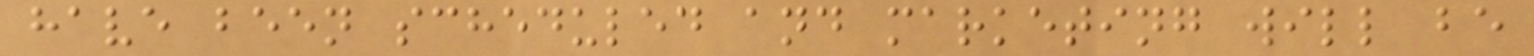have been scheduled and marketing will be
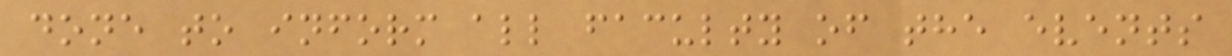done to inform all faculty of the events
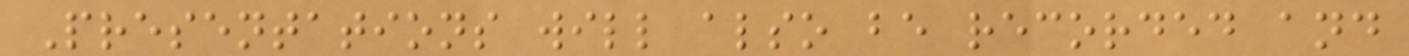Presentations will also be recorded and
